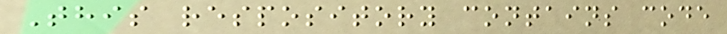This respository contains code
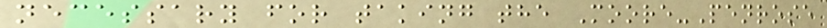necessary for taking the Moore-Penrose
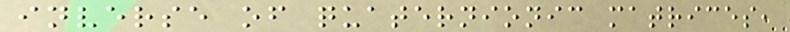inverse of quaternionic matrices,
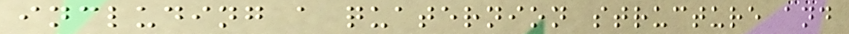including a quaternion structure and
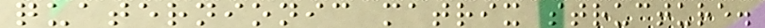quaternionic matrix structure.
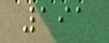191
